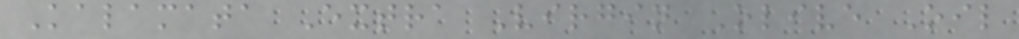Kalamata Extra Virgin Olive Oil
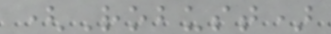(Robust)
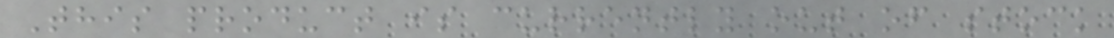This product is currently out of stock
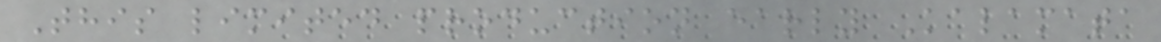This limited production early Kalamata
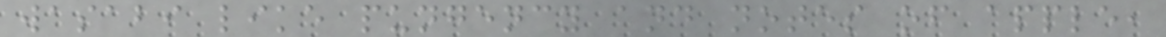wasabi like pungency and notes of apple,
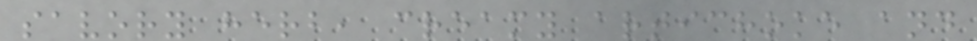savory herb, creamy artichoke and
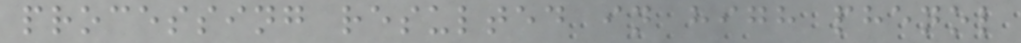processing resulted in high phenol
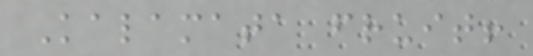Kalamata fruit!
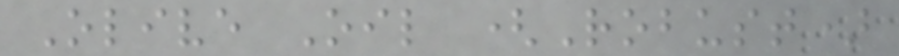Olive Oil (Robust)
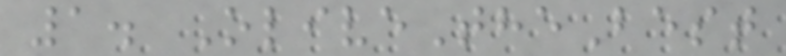1. OliveTheBest
